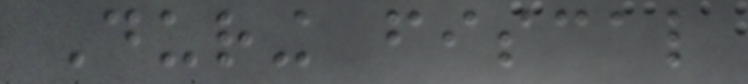During fiscal
